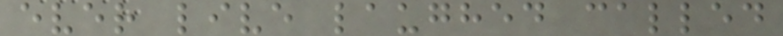ever live laughed called
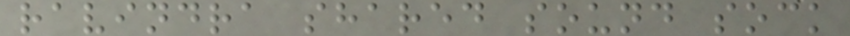ravindra shared sound sock
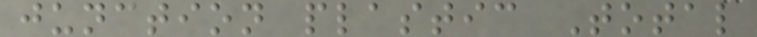junction plastic Total
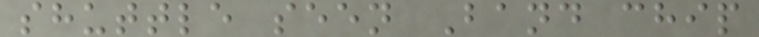shuttle seen Band chip
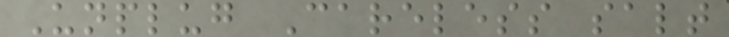Unplug Careless salt
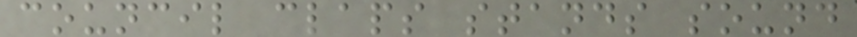council claps stands sound
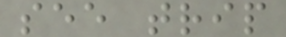see trip
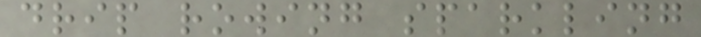drip rowing sparkling
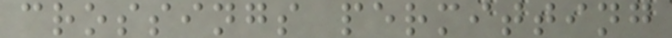crossings permitting
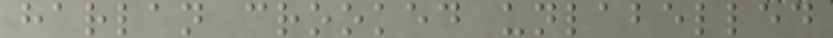harlan crooked unlabelled
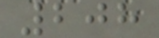208
